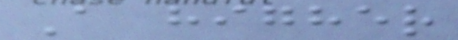A higher
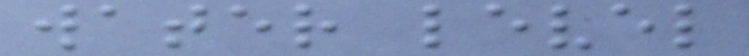water level
